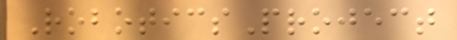RoboticsProject
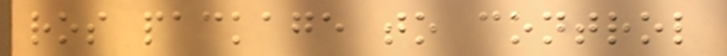ros package to control
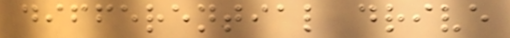differential drive
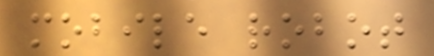mobile robot
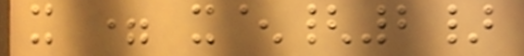x = x^{2}
